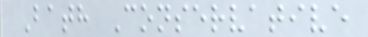Bath Conservative
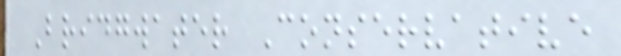Bridgwater Conservative
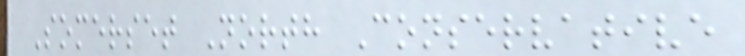Somerset North Conservative
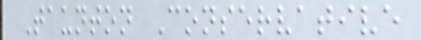Taunton Conservative
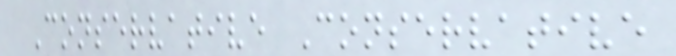Conservative Conservative
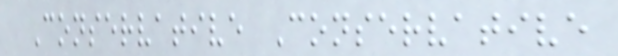Conservative Conservative
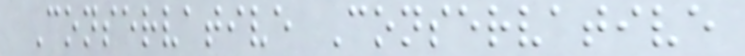Conservative Conservative
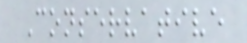Conservative
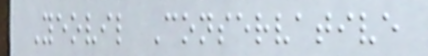Yeovil Conservative
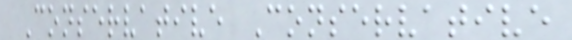Conservative Conservative
